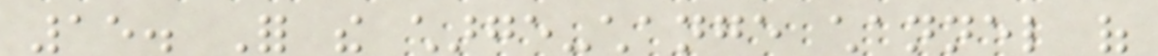15. For the charge-change channel of
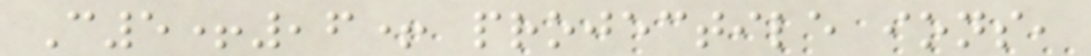C5+,6+ projectile ions,
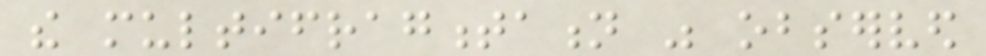the multifragmentation was observed
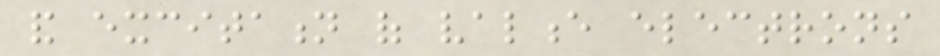and excitation of valence electrons
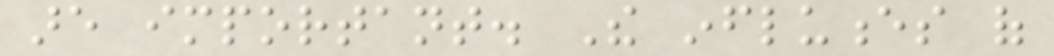are important. The influences of
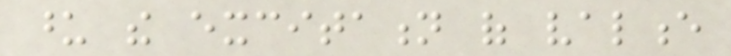upon the excitation of valence
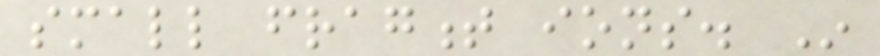small fragment ions. In
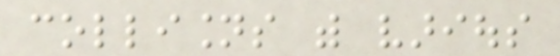collisions with various
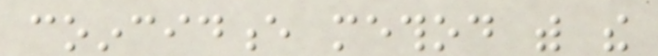coincidence method with the
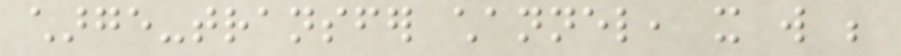charge-transfer channel, it will be
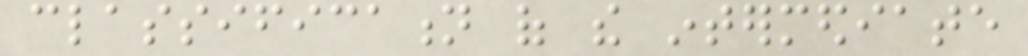classification of the intermediate
